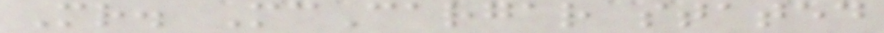Mr. McCargar stated
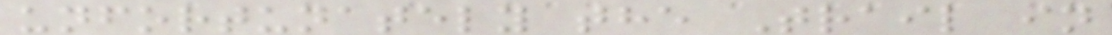unfortunately the Trail in
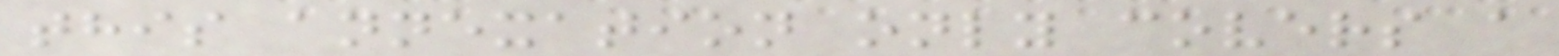this annexation only covers a
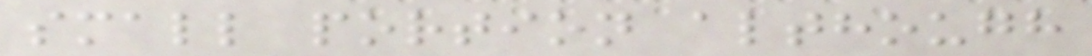small portion although
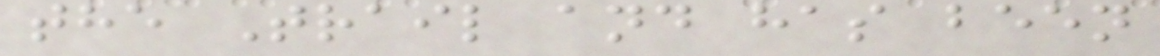the Trail and has been
